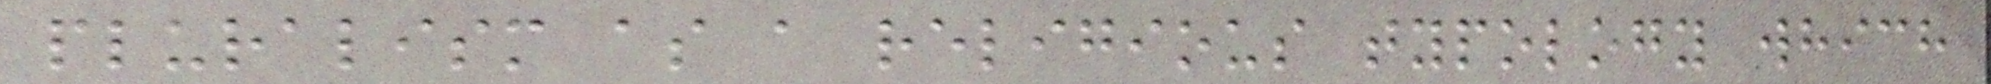pluralism as a religious typology which
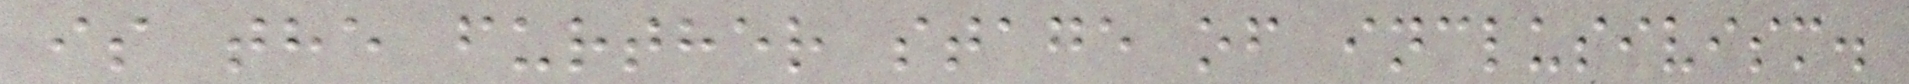is the further stage of inclusivism.
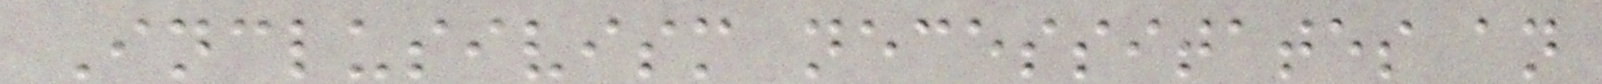Inclusivism necessitates an
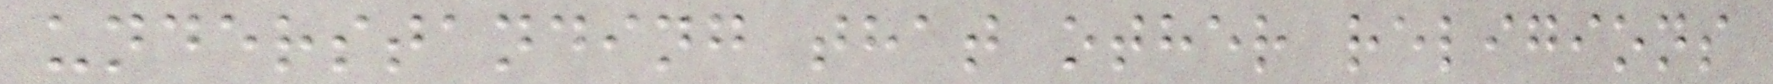understanding that other religions
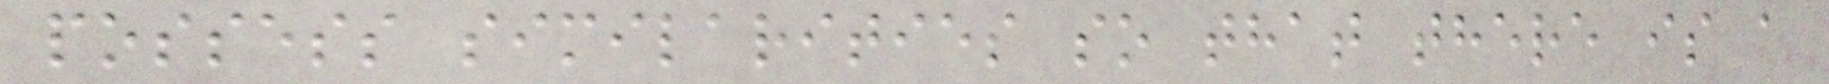possess similarities so that there is a
